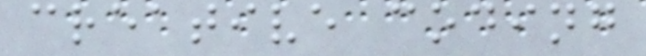creative coding
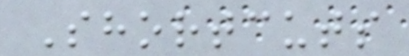Shortcuts
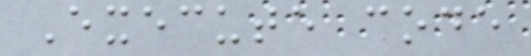Execute code
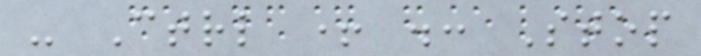- Ctrl + .: Stop
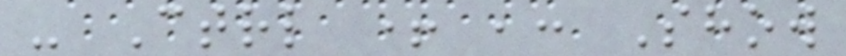- Ctrl + ,: Show
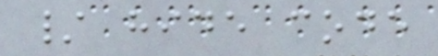/ hide code
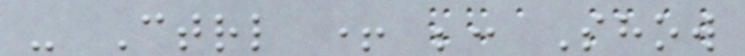- Ctrl + ;: Show
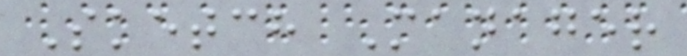Sketch Manager
